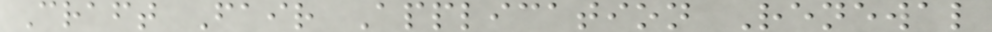Craft Fair Application Renewal
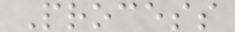Process
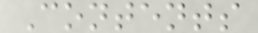Contents
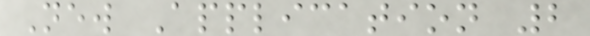New Application 2
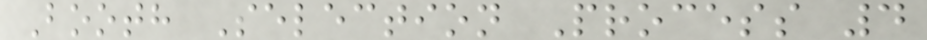Booth Selection Process 4
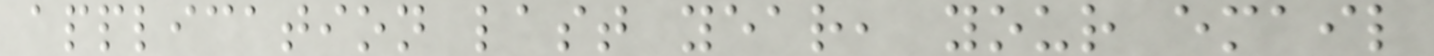application last year, your email
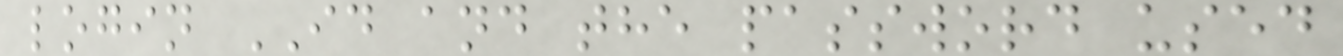login ID and the password used
